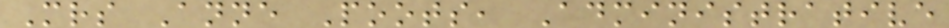Mrs Anne Poots, Administrative
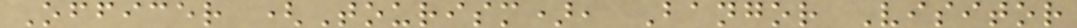Officer (Tourism), Bangor Visitor
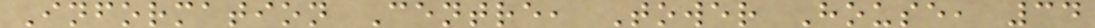Information Centre, Tower House, 34
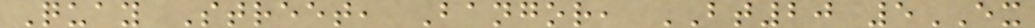Quay Street, Bangor, BT20 5EX
